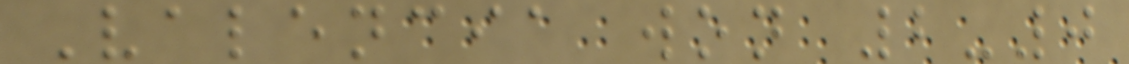Valencia won 2-0
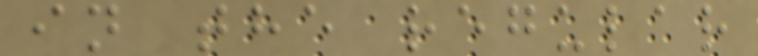in the regular
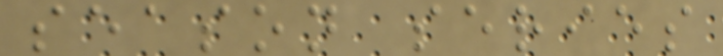season series
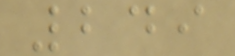249
